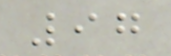97
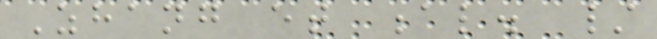Zhang et al. /
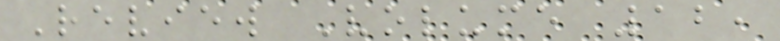Review Volume 12,
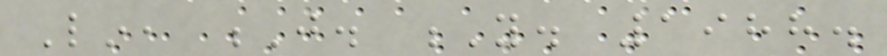Lin, J. Y. 1988.
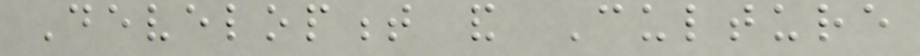Development and Culture
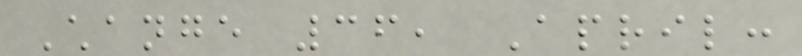Change 36, April:
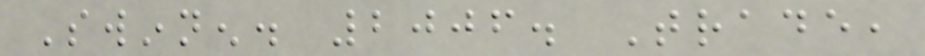Swinnen. 2006. Trade,
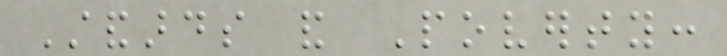Standards and Poverty:
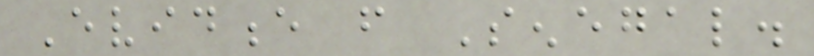Evidence from Senegal.
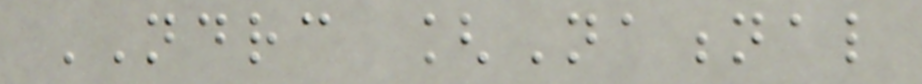NDRC [National
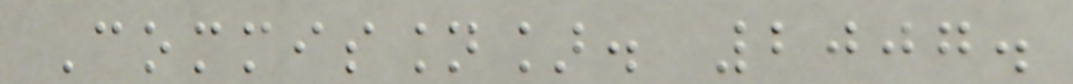Commission]. 2007.
